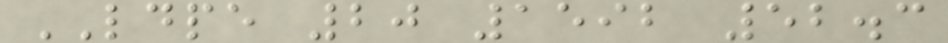LDPE 20 1592 52.3
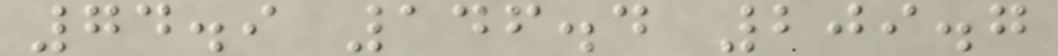74.9 146.4 209.7
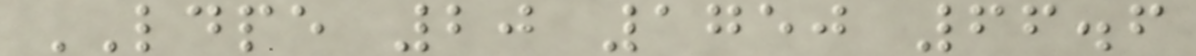LDPE 20 1750 66.6
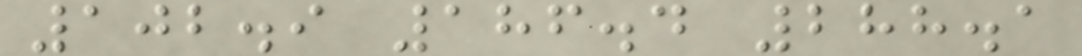102.9 186.4 288.1
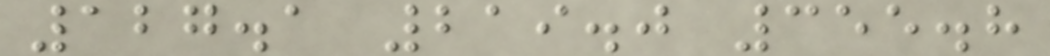127.1 219.0 355.8
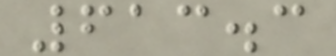613.3
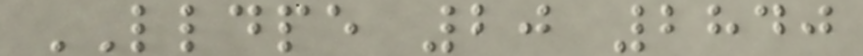LLDPE 20 2840
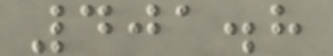401.8
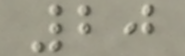20
